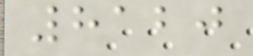8120
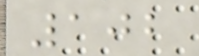102
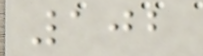102
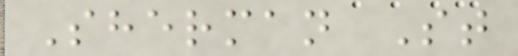Sherman St
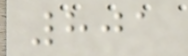801
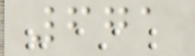671
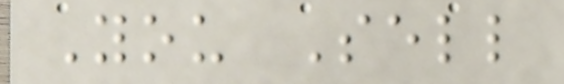You Sell
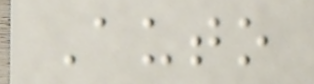Auto
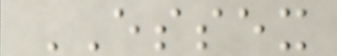ESSEX
